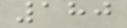180
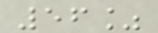56%
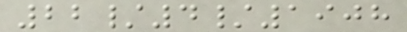22/4/1908
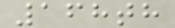168th
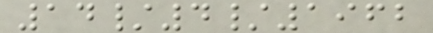14/4/1962
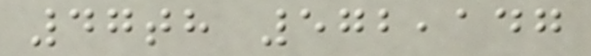47th 572,147
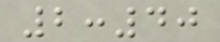2:40
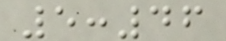5:46
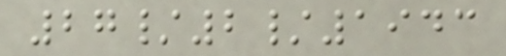27/2/1943
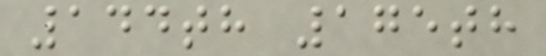144th 175th
